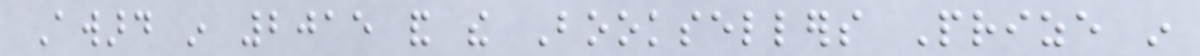Award in 2015 and the Booksellers Prize in
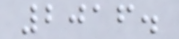2016.
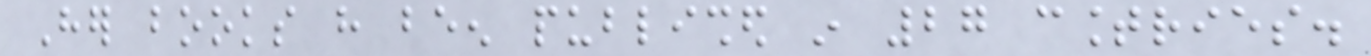Her books have been published in 27 countries.
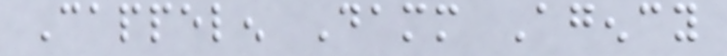Cappelen Damm Agency
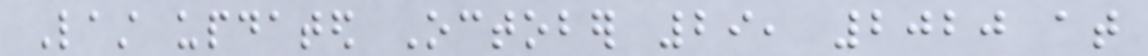Last updated October 29, 2020 at
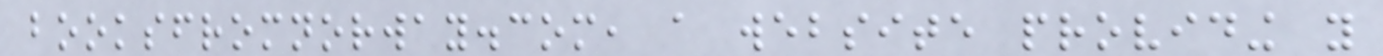booksfromnorway.com, a website providing you
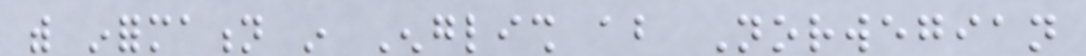with information in English about Norwegian
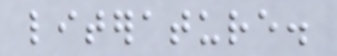literature.
